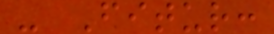- Fitur:
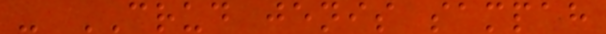- CRUD jenis sampah
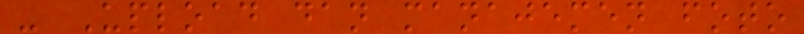- Upload dan manajemen foto
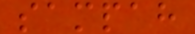sampah
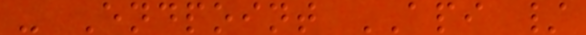- Endpoint API /
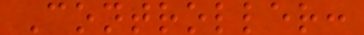Controller:
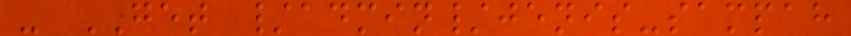- GET /admin/jenis-sampah
